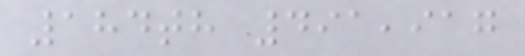184th 491,917
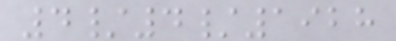4/4/1928
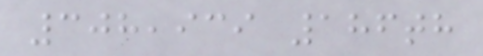308,939 186th
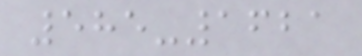585-1621
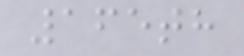165th
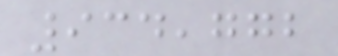934,772
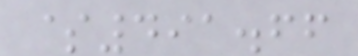$491.66
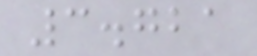3.721
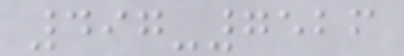497-7526
